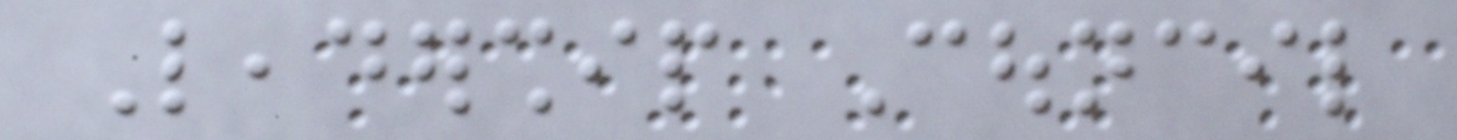Leadership Council
